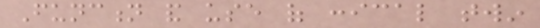Function and use of conical twin
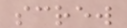screw
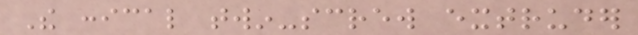The conical twin-screw extruder
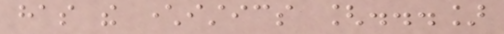has the characteristics [...]
